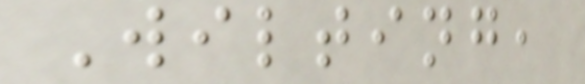Wilting,
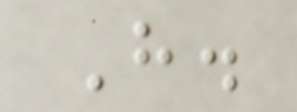H.
